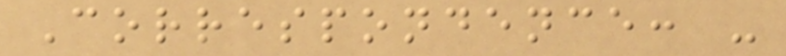Correspondence: -
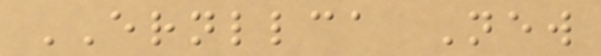ERNLLCA New
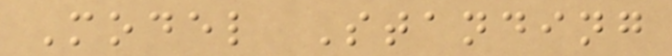Model Standing
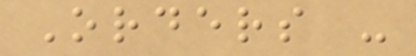Orders -
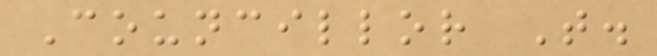Councillor T.
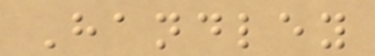Handley
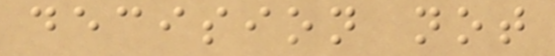decision not
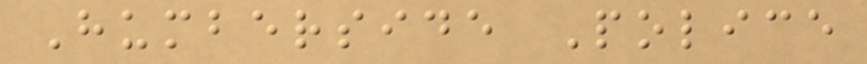Humberside Police
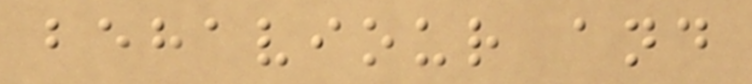behaviour and
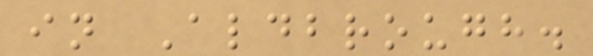in Aldbrough.
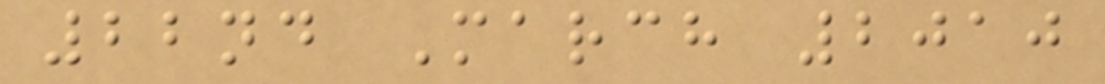22nd March 2010
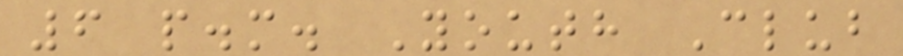6 p.m. Youth Club
